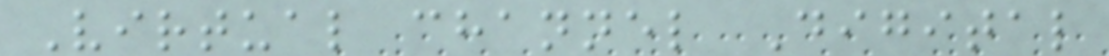Virtual channel Digital
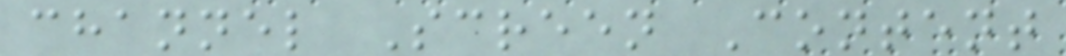channel Screen Content
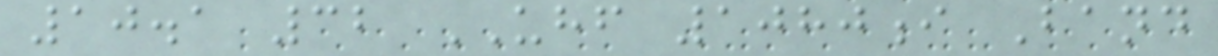10.1 32 UHF 1080i Band
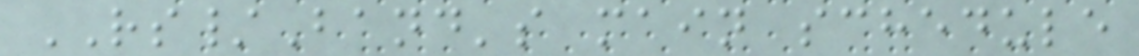RS/Band's main schedule
